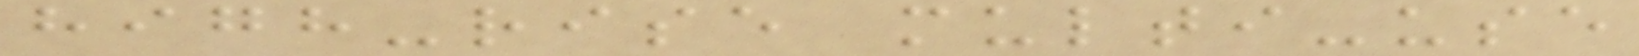high-rise multi-use
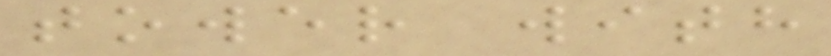tower with
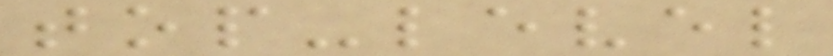top-level
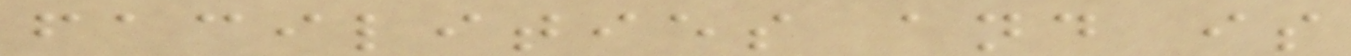facilities and is
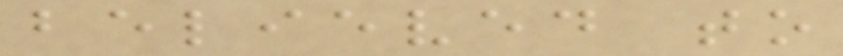believed to
